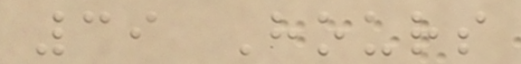39 Hours
